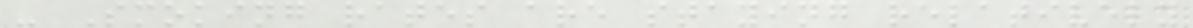- Smoking rates are staying relatively
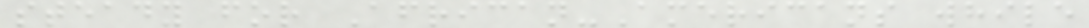steady for African-Americans while
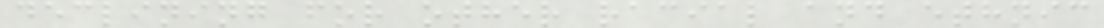declining for other racial and ethnic
